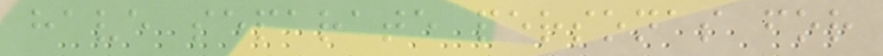have separate personas for
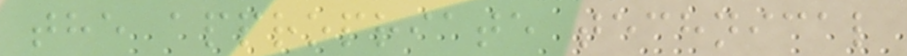the appropriate technical
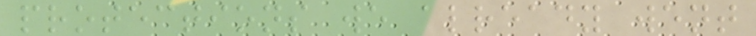protections we already went
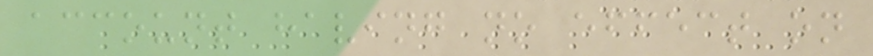account having no effect on
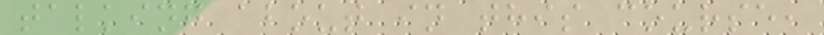talking about in this course,
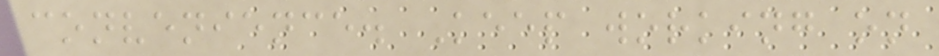convenience. Keep working on
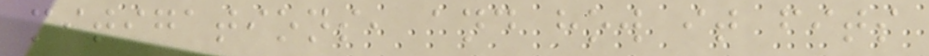mitigations, and how it fits
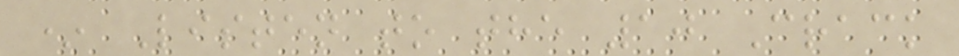* Listen to the 10 Crack
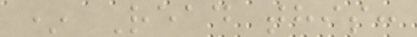* Read this:
